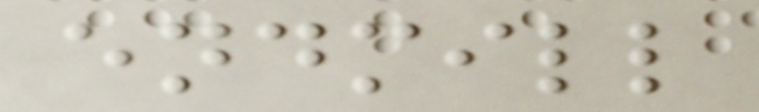endmill
